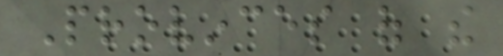Provinces of the
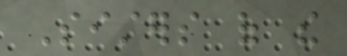Sisters of the
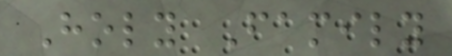Holy Family
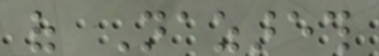of Nazareth
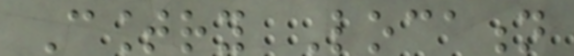Country Location
